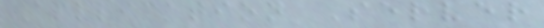Application Server
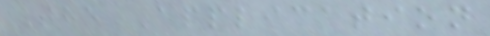The Application
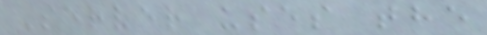Server uses the
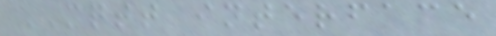MQTT interface
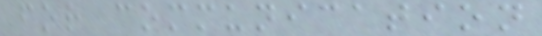for communication
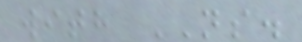with NS.
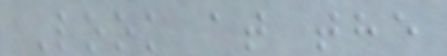Look at the
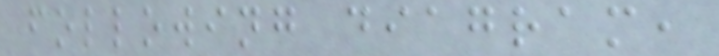following diagram,
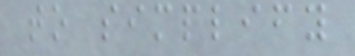to simplify
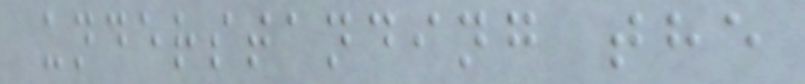understanding the
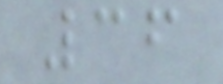36
